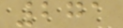271
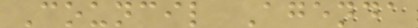Council Agenda
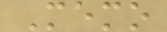Memo
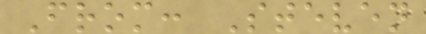From: Steven
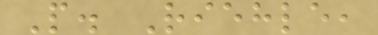P. Riehle,
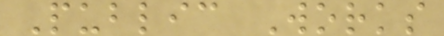Public Works
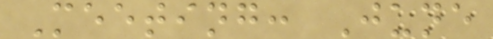Meeting: June
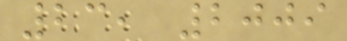23, 2009
